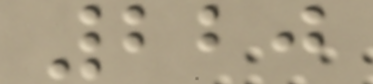220
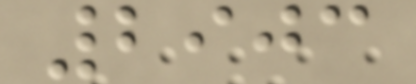2903
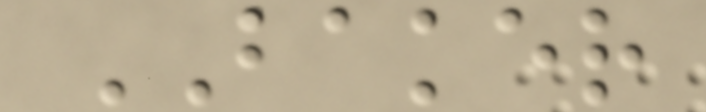BAKER
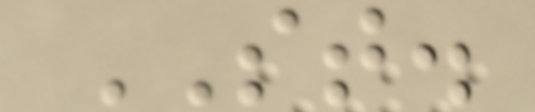ST.
